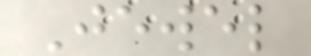Jewel
